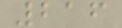216
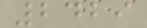2429
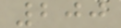200
